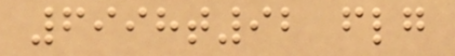6998t92 flg
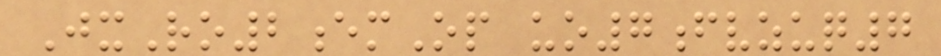JxRo2emOp uo7fvzuq7
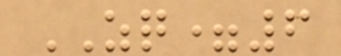ZQ=6
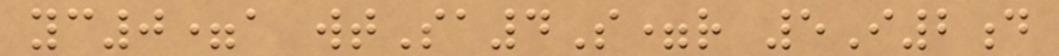yc0=a wtSa4S=r 5I2d
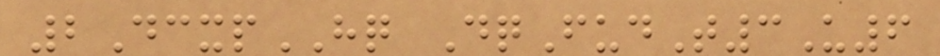2DcxpHQ DqFudT3U6
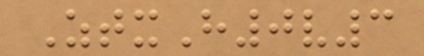ZtxH0v3
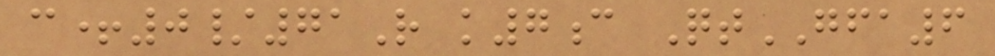c+0/71R k7c QtGFA6
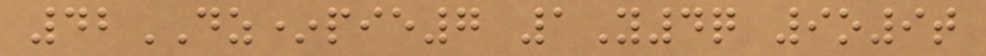42DZ*pie7 1Y4q 9o9t
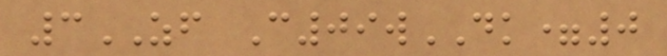3ZF C09wDK=0
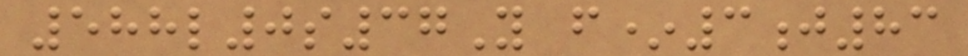588l0s37Y f*3j83
